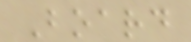Board
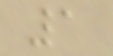1
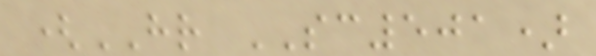(HR SC501)
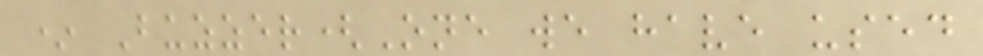* Buzzer(One we have used
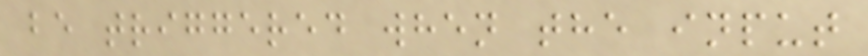be triggered when the input
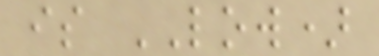is LOW)
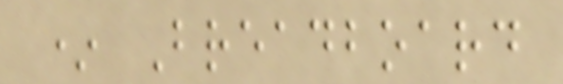* Breadboard
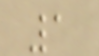1
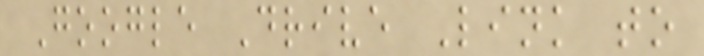Google Drive Link to
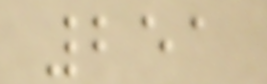251
